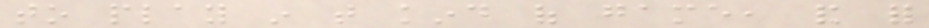to play in that kind of game, and for
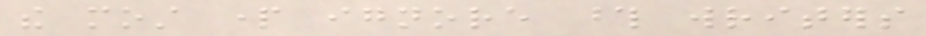the most part ignore those writers
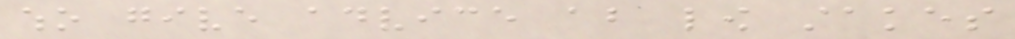who give advice about low stakes
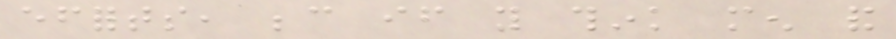efforts, because if you think men and
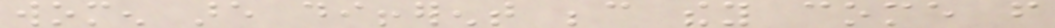women are different because they come from
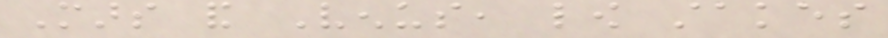Mars and Venus, low stakes
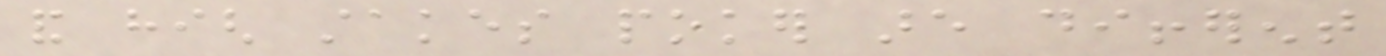and high stakes poker are different
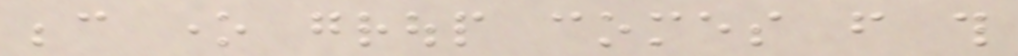because one group comes from this
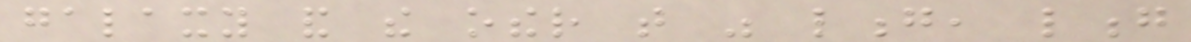galaxy and the other that was long, long
